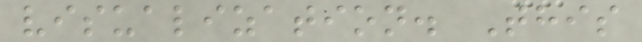visualization. This
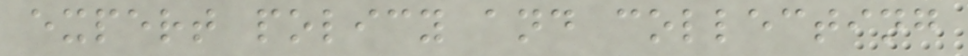expert policy and collecting
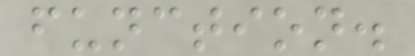function.
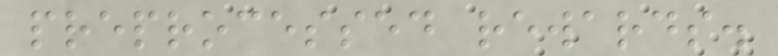preprocessed rewards.
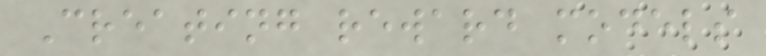Creating reward models
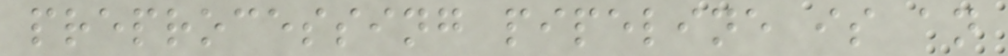preprocessing pipeline is an
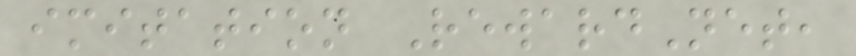imitation RewardNet,
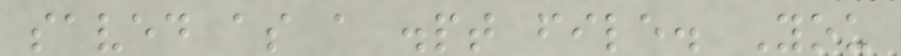saved as a .pt file. You
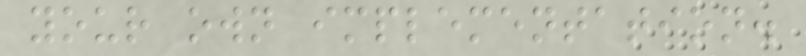your own implementation.
